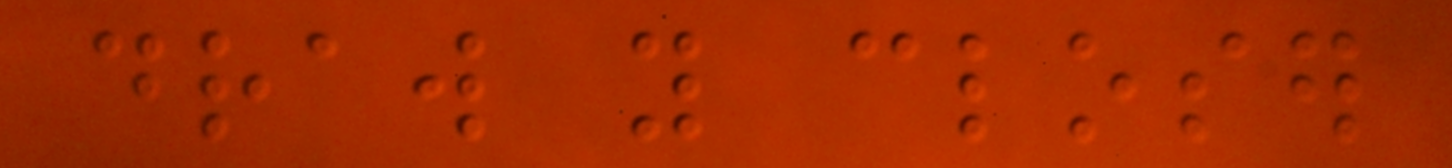draw you closer
